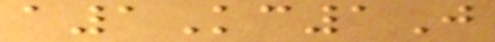a1Kc1J
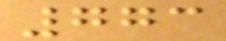773
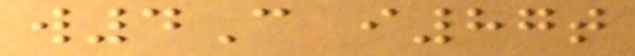w4C i87t
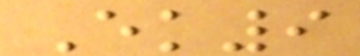Ek9
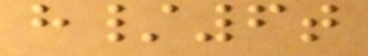h/6t
